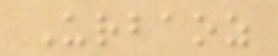Urbaoz
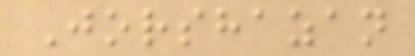Jorshazan
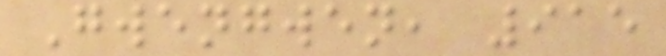Gwengwen, 915
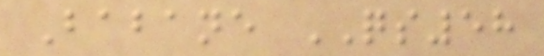Babane QS58
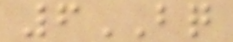6BQ
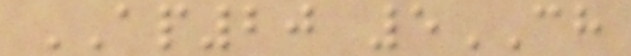AP20 5CH
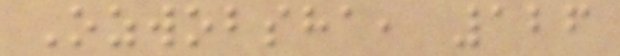Ozwobsha, 126
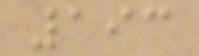193
